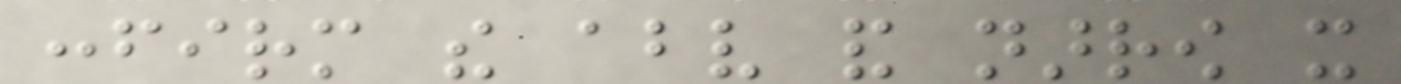confirm the above and narrow it
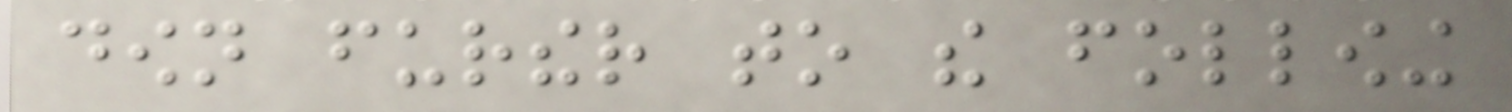down further to the following
